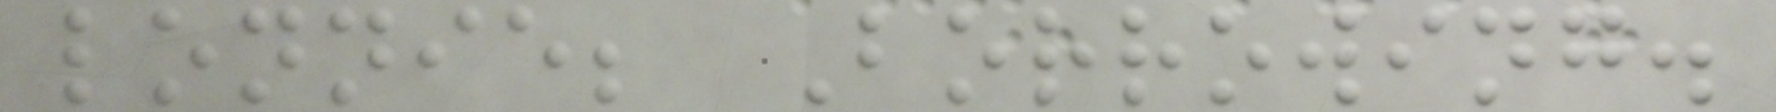lonnie; Borrowing.
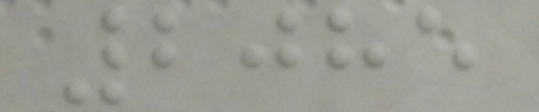2085
